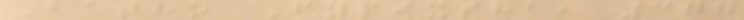Batho Fypixsha, 377
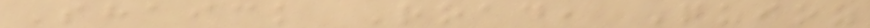Shaick Road, Quioz
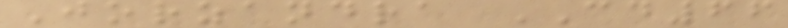Jorzandra CD66
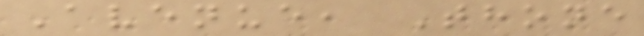Avenue, Thone
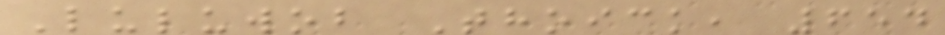Luluwob Thoick, 654
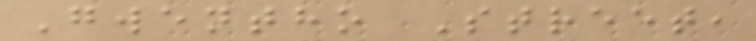Gwentho Street,
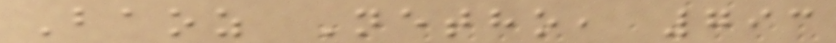Baoz Netho, 793
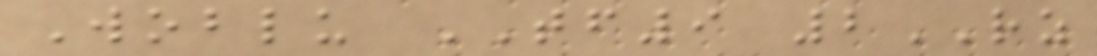Woblu TF9 2RZ
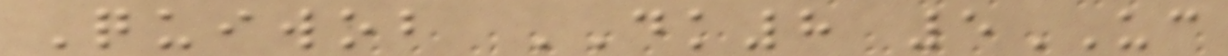Quiwob DK8 5UC
